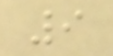9
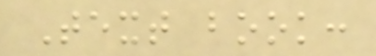Text book:
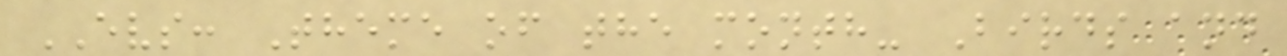EVS: Theme of the month- Birds and
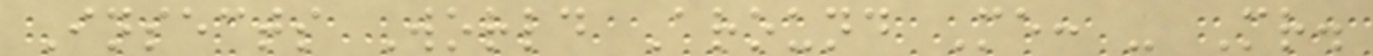Insects World Around Me: - Mr.
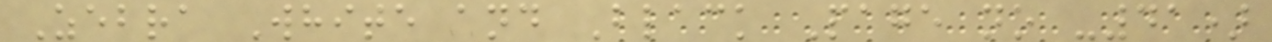Zebra White and Black Page no -41)
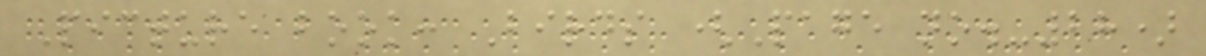Picture book: Birds (Page no.-28)
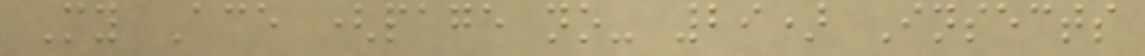My Ace (page no- 29) Insects
